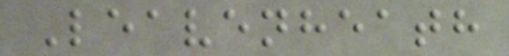Leavenheath
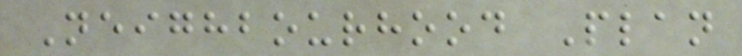Neighbourhood Plan
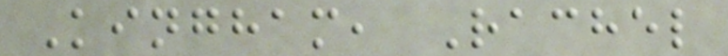Kingham, Rachel
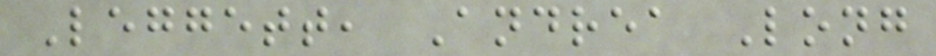Leggett, Andrea Long
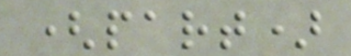(part)
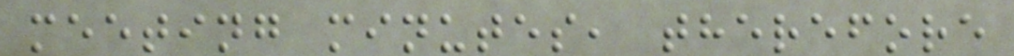meeting minutes, therefore
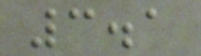3.1
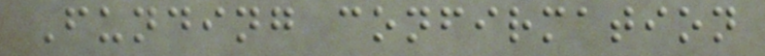Funding confirmation
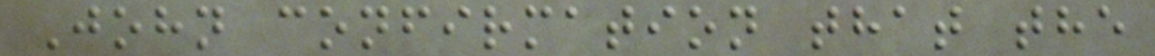John confirmation that the
